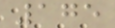175
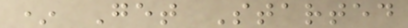* Get Started
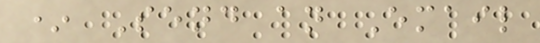* Send an Email
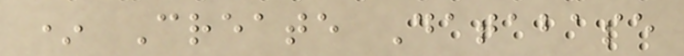* Create Database
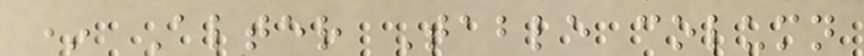* Alter Table column
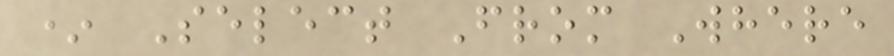* Select From Where
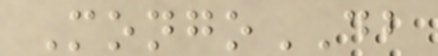MongoDB
